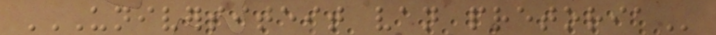UNIVERSITEIT VAN PRETORIA
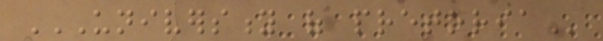UNIVERSITY OF PRETORIA
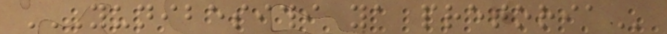YUNIBESITHI YA PRETORIA
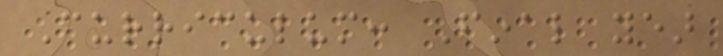Curriculum: Final year
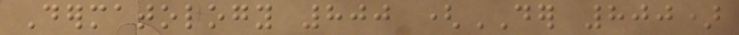Dermatology 800 (DER 800)
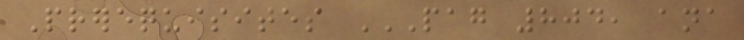Prerequisites PAG 804, ANA
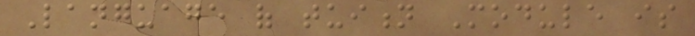Language of tuition Module is
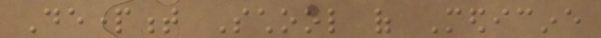Department School of Medicine
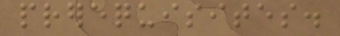prerequisites.
